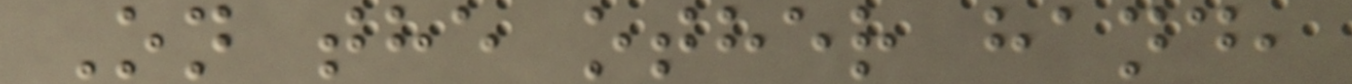On the other hand,
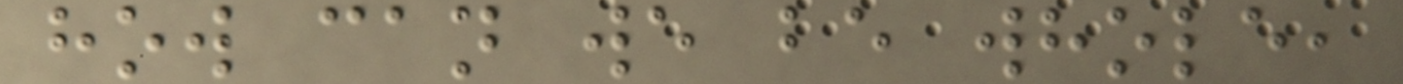how can we be whole,
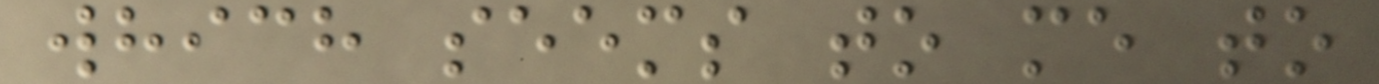which seems to me to
